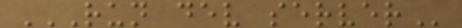RUN DEV SERVER
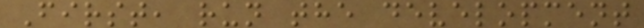First, run the development
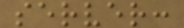server:
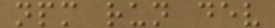npm run dev
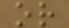or
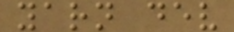yarn dev
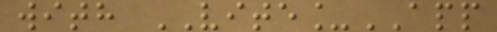with VITE_APP
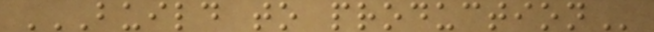BUILD TO PRODUCTION
